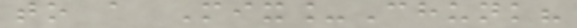to a Mix_Chunk?
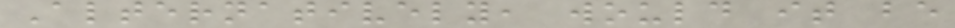Alternatively, would it be
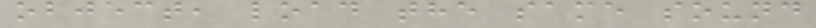object, load the same sound
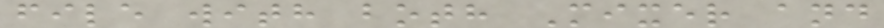file with both Mixer and
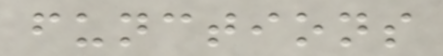functions
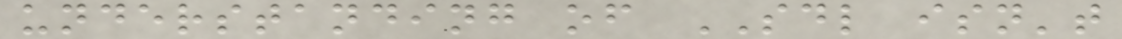understanding of SDL isn't
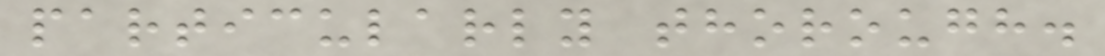particularly thorough.
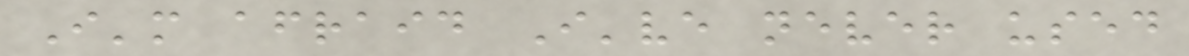I'm afraid I've never used
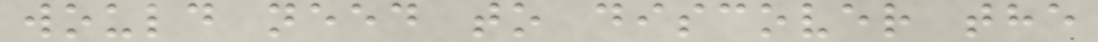would need to discover the
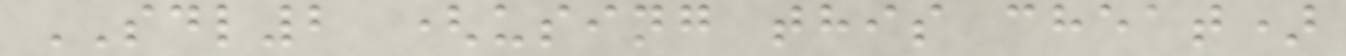SDL2 (using this cheat)
